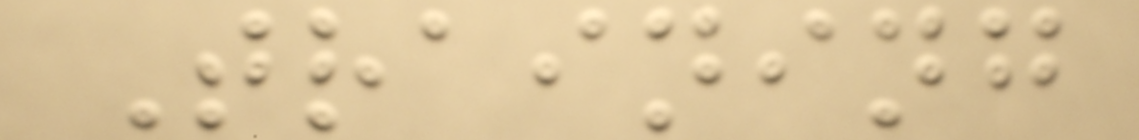Training
